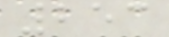253
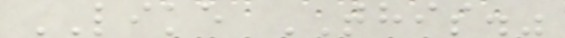LIKE THIS."
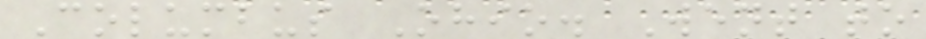Columbus Ohio. Went to
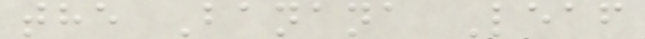the Banana Leaf
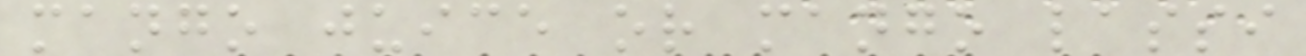mango juice or mango lassi
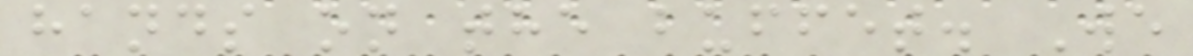hands on the buffet. We
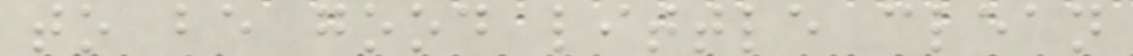to be good little clean
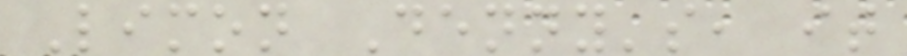Limon Denny's, it
